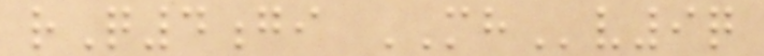rQ4gi MHv9q
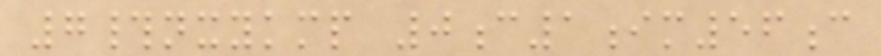7#nxykmp 0c1im56c
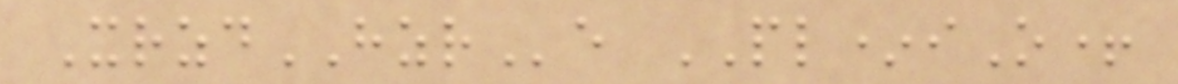XrzdHZRe PL*iO+
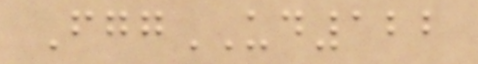FggUD122
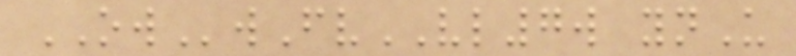OWwFvVL7w ynU
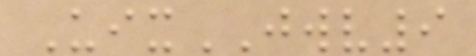UixJWV9
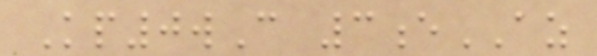Kp0wC 3eAZ
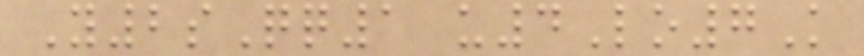Y2sQq1 u4Lo7K
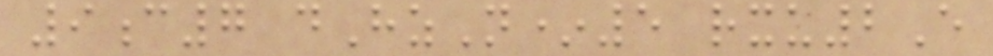9c7 dHzN*5 rxu2E
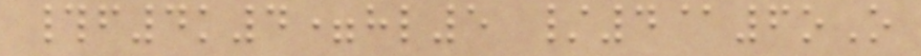#f4k4=hl5 /4@6oO
